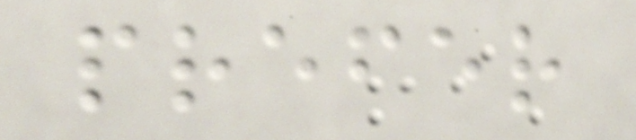prefer
